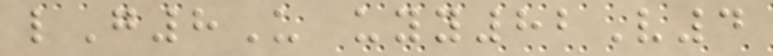lG8U uyy82V4
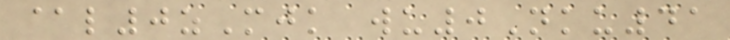@l0zMjk wu0Nku41
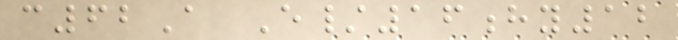c62A E/16hy12
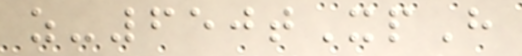z-650tXpH
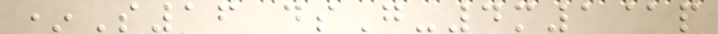*S16 dsG-4m1@p
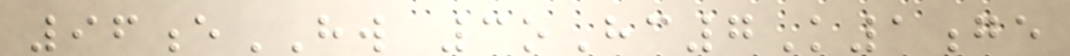96eHW 3oHc7K1ge
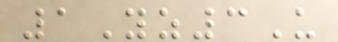1Yz3U
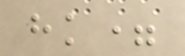hk=
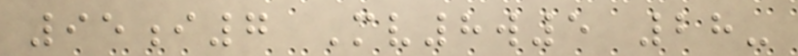95i7 Mv8w5 28-
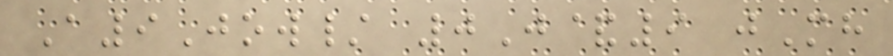A9Jow/ 0J&9 jMh
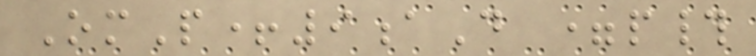OmP+9aD =p#
